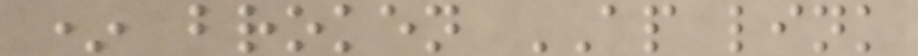* broken AP link
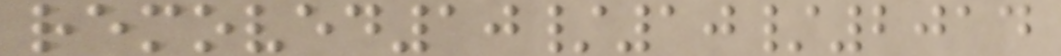removed10/10/2014
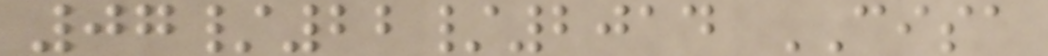07/22/2014 CISA
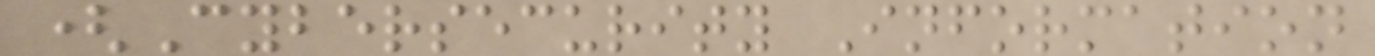(Cybersecurity Information
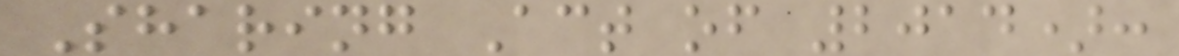Sharing Act of 2014):
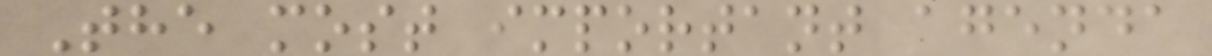The most important agenda
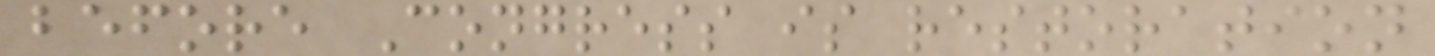before Congress is restoration
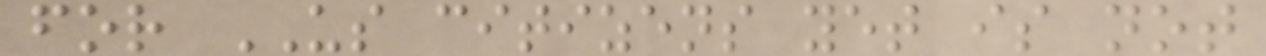for US citizens yet is not
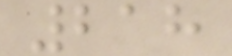218
